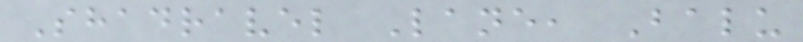Shadravel Lane, Balu
